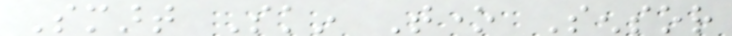Smart Skin Tone Sensor
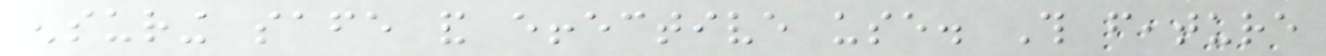ensuring safe and effective use. This feature
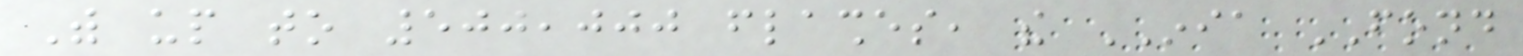With up to 500,000 flashes, the INIA FOND
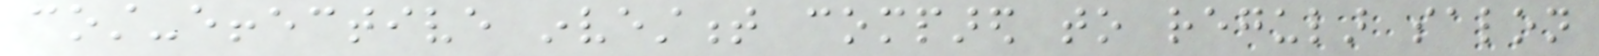cost-effective investment compared to regular salon
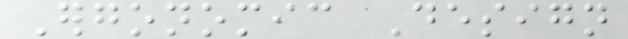Ergonomic Design
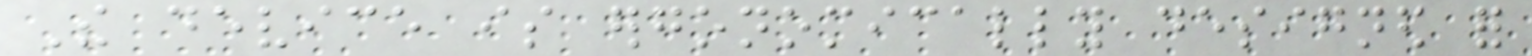The device is ergonomically designed for
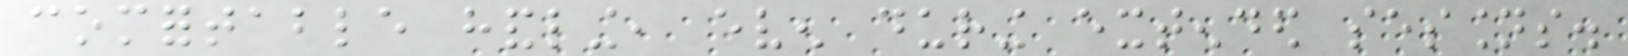comfortable handling, even during extended sessions.
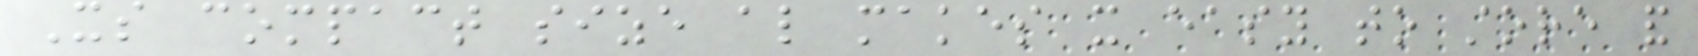Its compact size also makes it easy to store and
